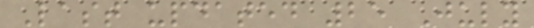Last updated 25 July
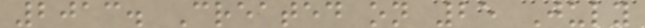2013. Created on 25 July
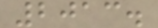2013.
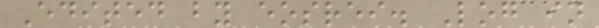Edited by eosrei. Log in
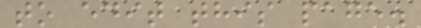to edit this page.
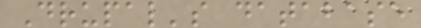Drupal's database
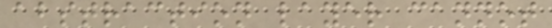abstraction layer cannot
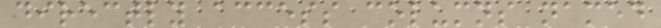directly access columns named
